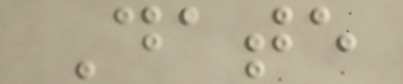Date
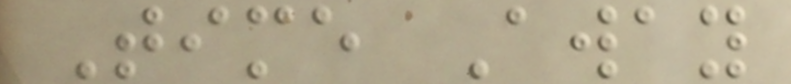Time Away
